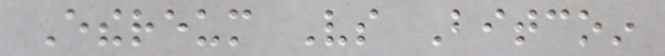Ethereum Vs Bitcoin
